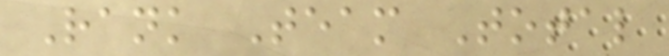Rank Team Total
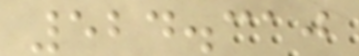524.310
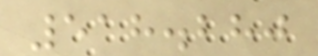518.280
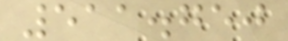511.750
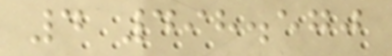4 498.570
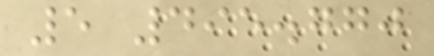5 495.770
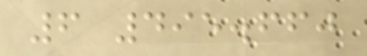6 495.660
